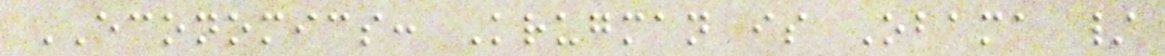ECONOMICS: Krugman is Obama /
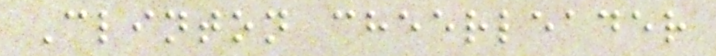Clinton cheerleader
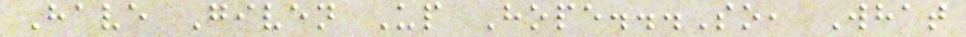Have Given Up Hope...So, What
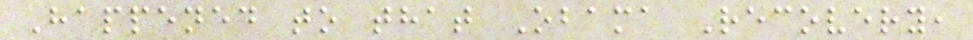Happened to that Obama Recovery,
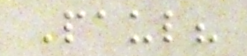Paul?
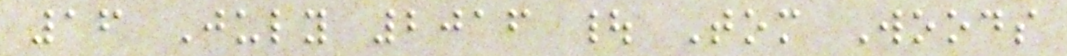16 July 2016 | Tom Woods
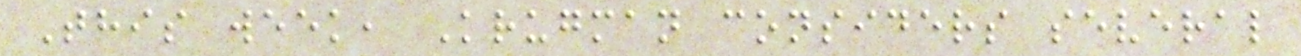This week, Krugman considers several
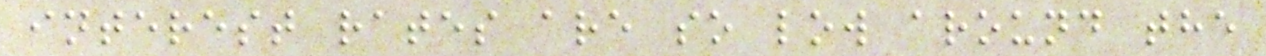interest rates are so low around the
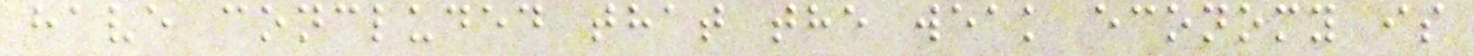have concluded that the weak economy is
